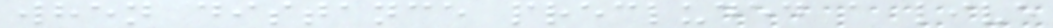when distance precluded a live
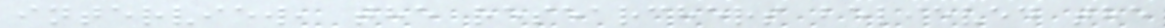interview, the researchers believed the
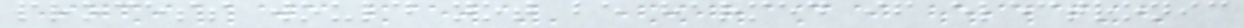process would not be harmed if electronic
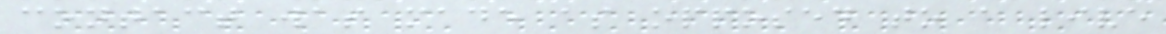contact was made as opposed to a live
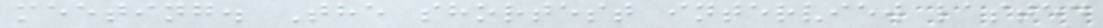meeting. The shortest interview lasted
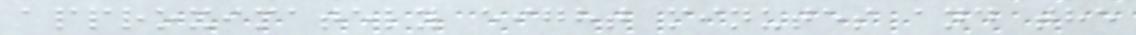approximately eight minutes and the
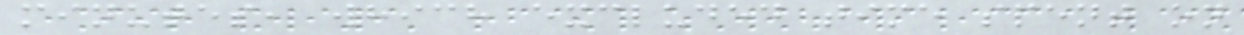minutes, which excluded time spent on
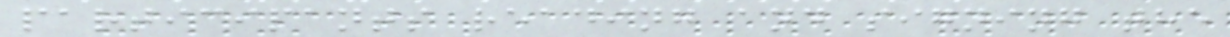participants reading and signing the
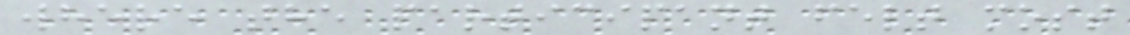where the participant felt most
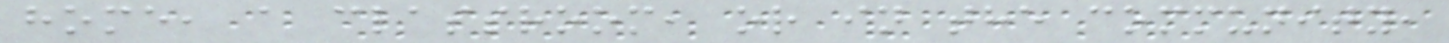home, a classroom, or in the community,
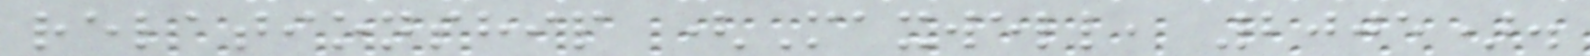relationship (Maxwell, 2005).
